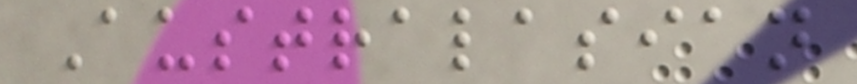Australasian
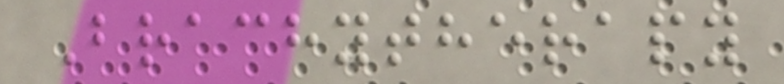Brachytherapy
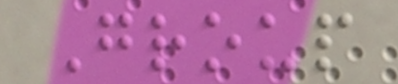Group
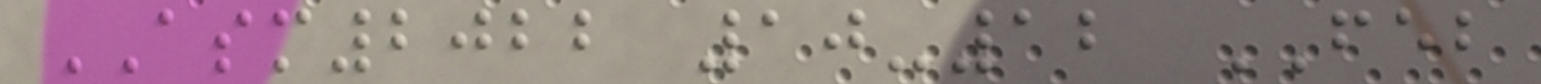ASM2022 10-12 FEB
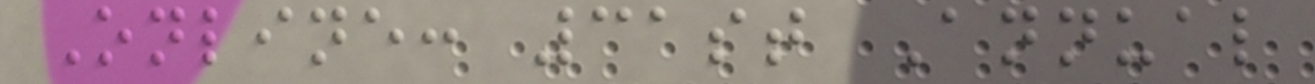Online: 31st Annual
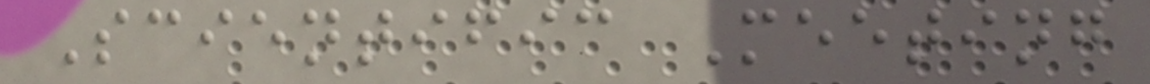Scientific Meeting
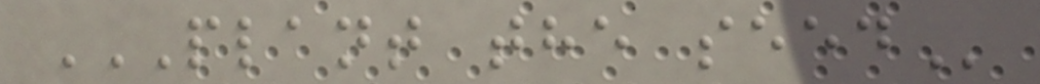PLANT THE SEED
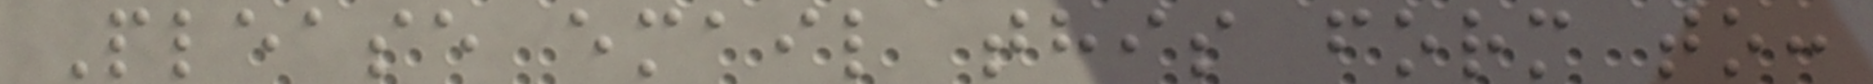Please email this form to:
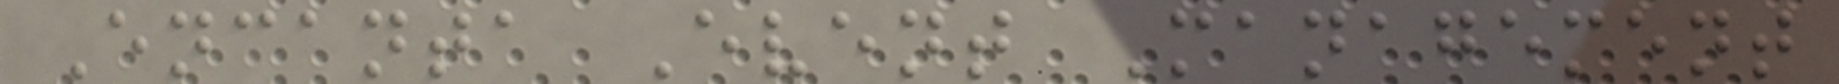Encanta Event Management
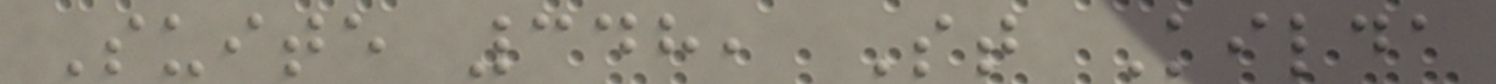Suite 348, St Kilda
